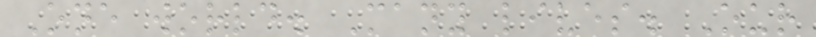One world. Many lives. Our
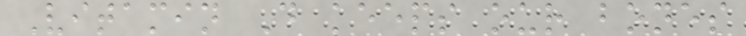Vitamin D keeps our bones
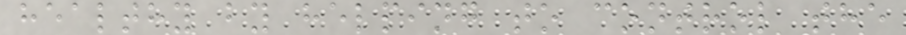healthy by helping to control the
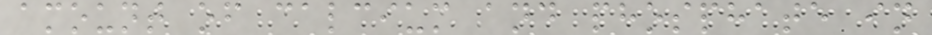amount of calcium and phosphate in
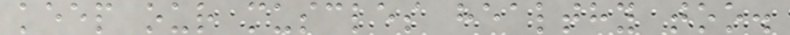keep our muscles healthy too.
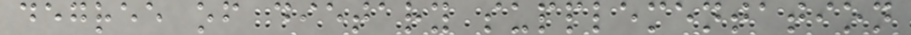degree of dietary supplementation
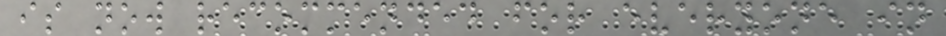is now recommended for everyone in
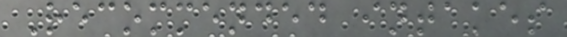Recommended intakes
